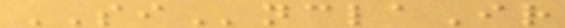SInclaIr
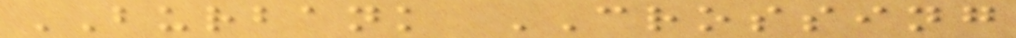BURBANK CROSSING
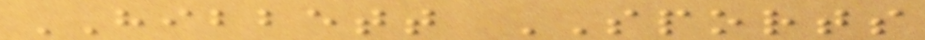HIBBETT SPORTS
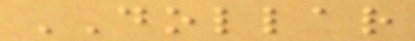DOLLAR
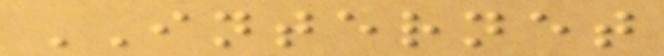INTERNET
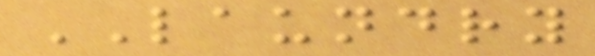LAUNDRY
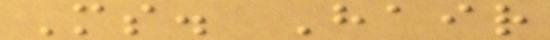Ms. Hair
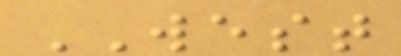WEST
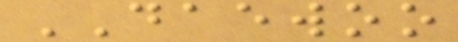DAEWOO
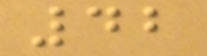42
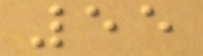55
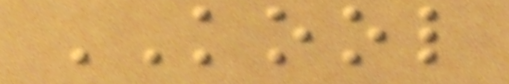KOOL
